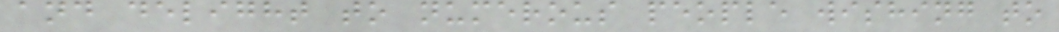and delight to numerous people wishing to
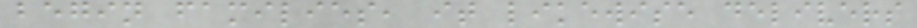begin families, it likewise delivers
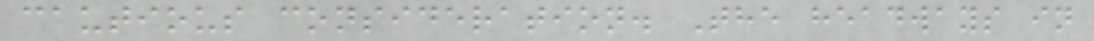cautious consideration. The headways in
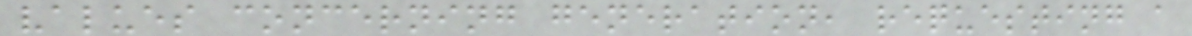values concerning generation, requesting a
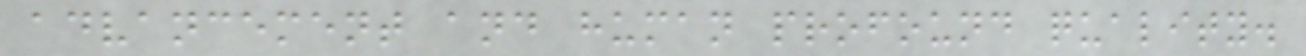advancement and human profound quality.
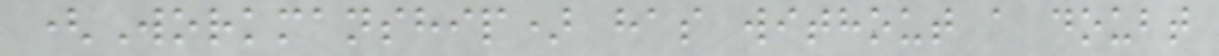(Workmanship) has without a doubt
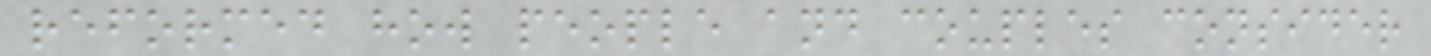reformed how people and couples consider
